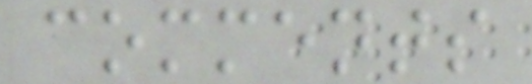comments
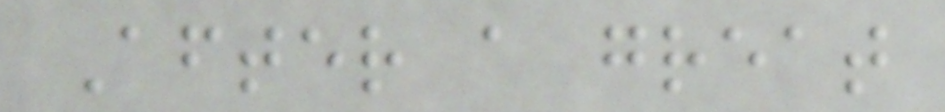After a great
